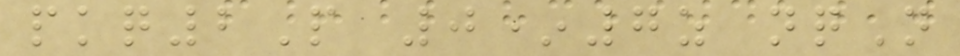pkq2P 0*7z nqN
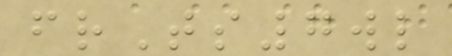frTs7wl
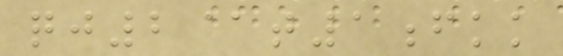qj2@t1fkk
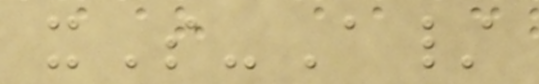xS-A/
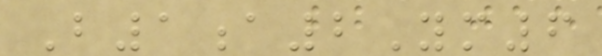B1a2Ym6
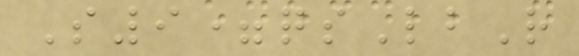S9=qsLbR
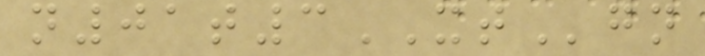n01t3XTgn
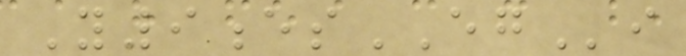Y9esEGi
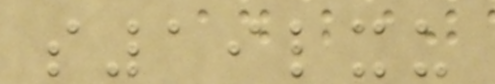s19lxu
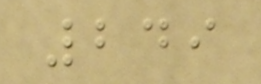249
